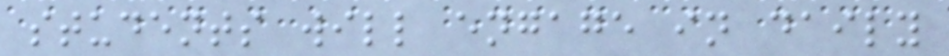students will engage in daily
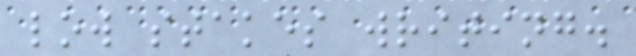low stakes writing.
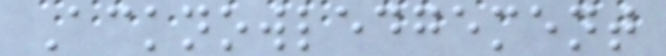Acknowledgement
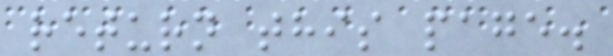return this page.
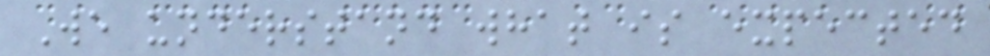We understand what is expected
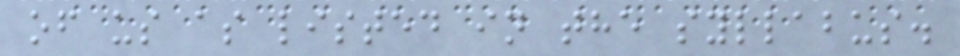of us as listed in the syllabus.
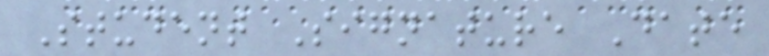Student Signature Date
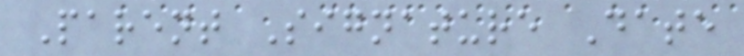Parent Signature Date
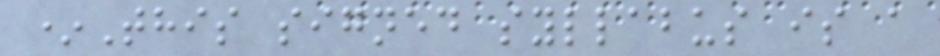*This signed syllabus is a
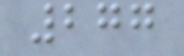277
